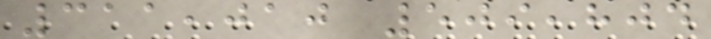311,010 509,804
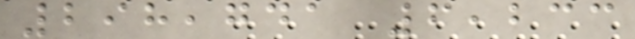298,741 6,233
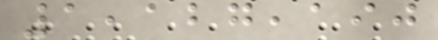1,127,190
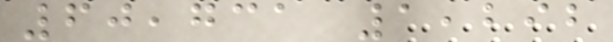60,731 1,292
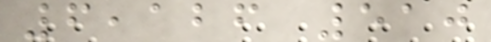6,126 510
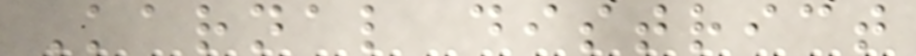Karnal district
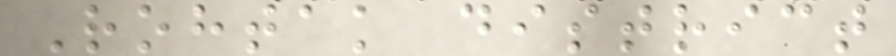Rohtak district
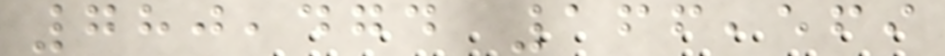780,474 166,569
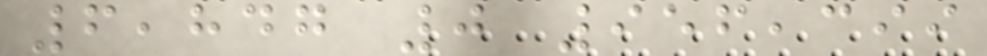6,847 0 956,399
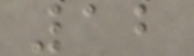12
